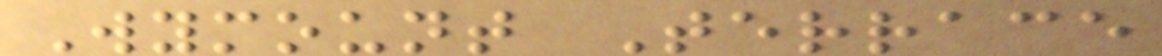Wymount Terrace
